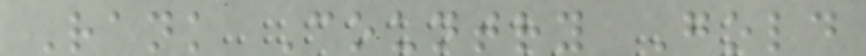Rank Country Gold
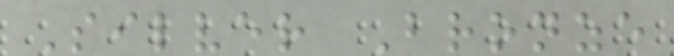Silver Bronze
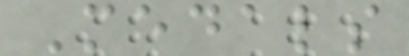Medals
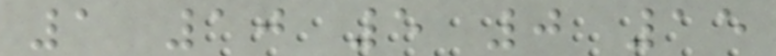1 10 5 0 15
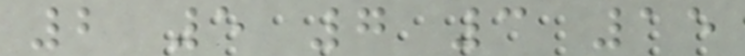2 5 7 3 15
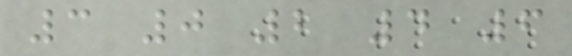3 0 2 4 6
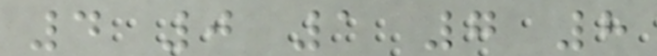4 0 1 7 8
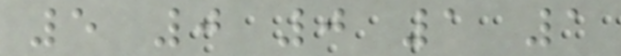5 0 0 1 1
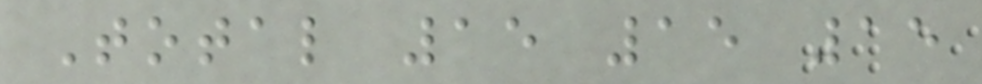Total 15 15 15
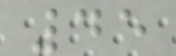45
